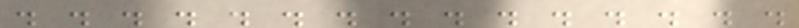. . . . . . . . . . . . . . .
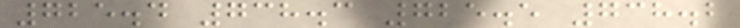725.4 738.3 725.5 738.2
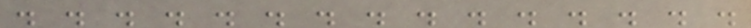. . . . . . . . . . . . . . .
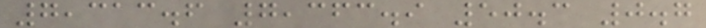7,313.6 7,363.9 50.3 0.7
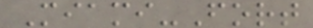Miami-Fort
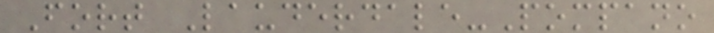Fort Lauderdale-Pompano
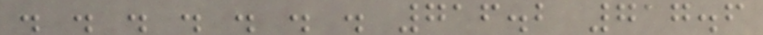. . . . . . . 716.2 717.6
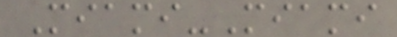Miami-Miami
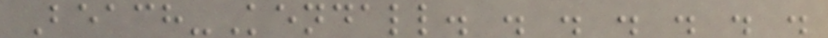Beach-Kendall. . . . . . .
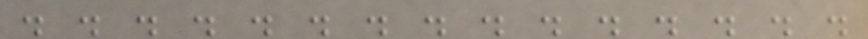. . . . . . . . . . . . . . .
